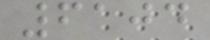6104
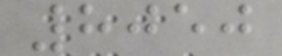8050
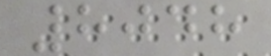8048
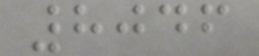8046
